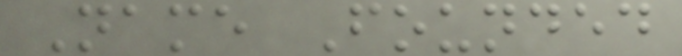Name Founded
